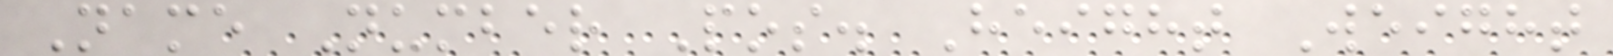Name Number Pos. Height Weight
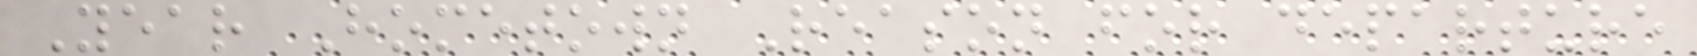Year Hometown Reason for departure
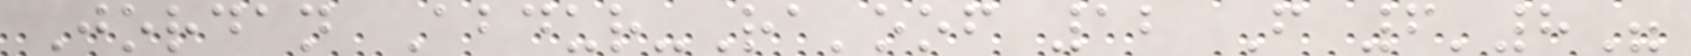Jordan Abdur-Ra'oof 12 F 6'8"
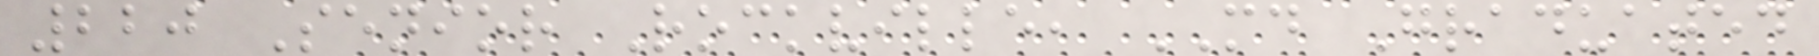220 Senior Rockville, MD Graduated
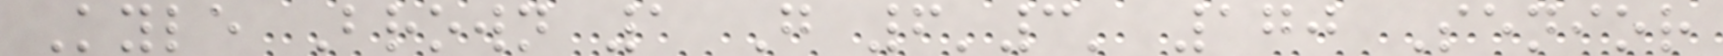Kyle Brown 1 G 6'3' 170 Senior
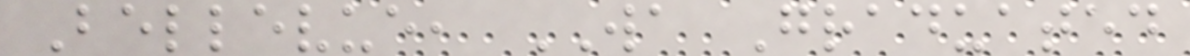Bellevue, WA Graduated
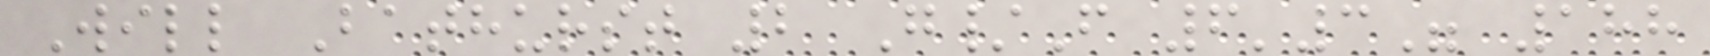Will Bathurst 2 G/F 6'3" 188
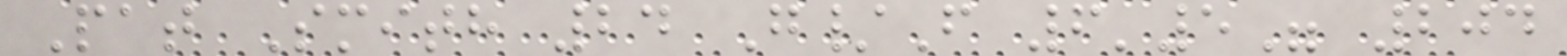Pat Smith 24 G/F 6'5" 204
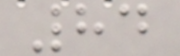84
